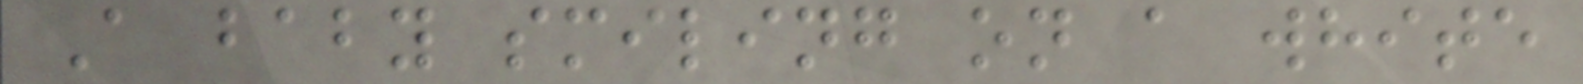A baby smiling on a white
